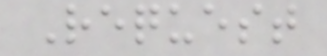Request
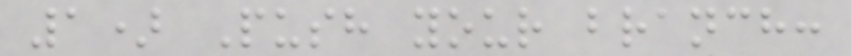1) Push your branch:
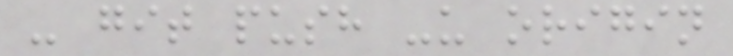- git push -u origin
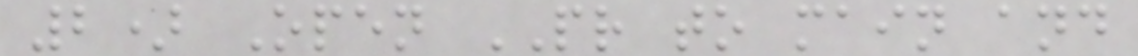2) Open PR to main and
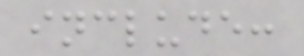include:
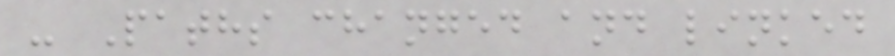- Paths changed and linked
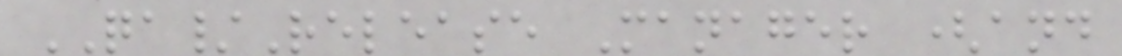QA/Release Manager (and
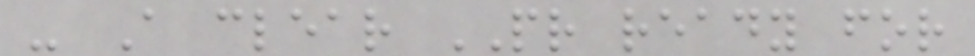- A clear PR ready for
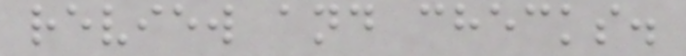review and checks.
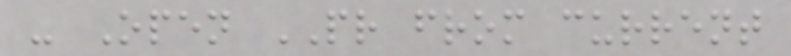- Open PR from current
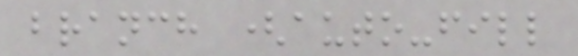branch (auto-fill
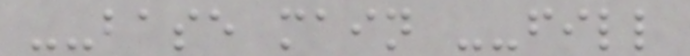--base main --fill
